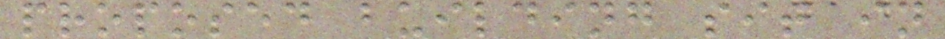proposed building sit in
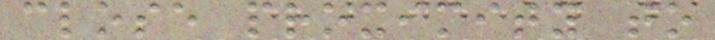close proximity to
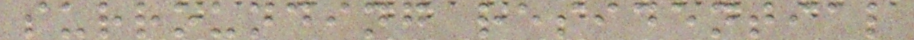surrounding residential
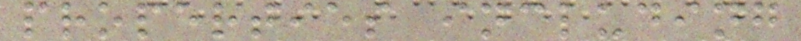properties including
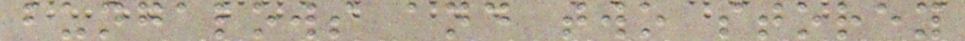bungalows and two storey
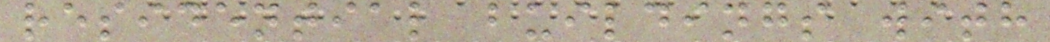residential buildings with
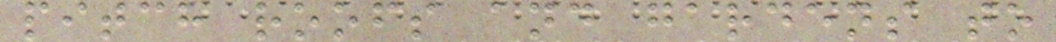pitch roofs and gardens to
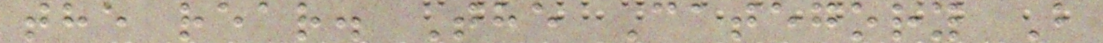the rear. The Category B
